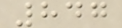847
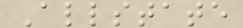Allstate
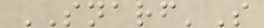SNARF'S
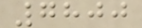7800
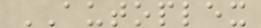AUTOPLEX
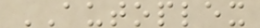AUTOPLEX
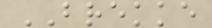BREKKE
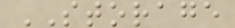STORAGE
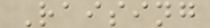Raising
